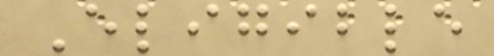Eligible
